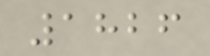1826
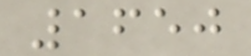1650
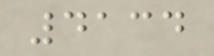4134
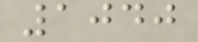1040
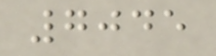7045
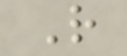R
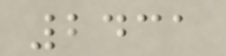2431
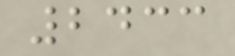2433
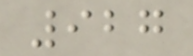927
